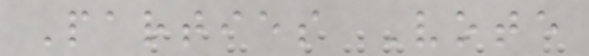Parties Vote
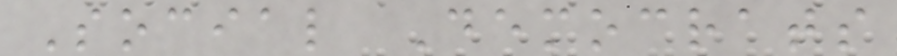Social Democrats
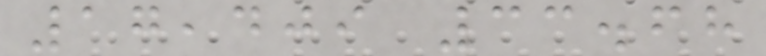17,409 33.68
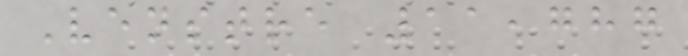Venstre 11,787
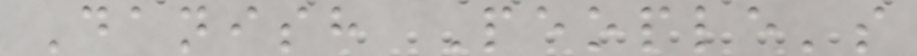Danish People's
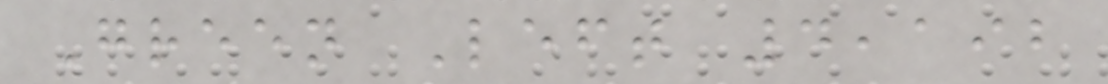Green Left 4,192
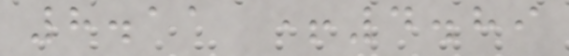8.11 +4.89
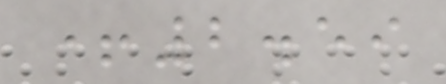+2.59
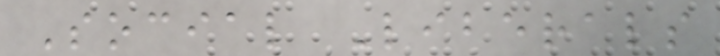Social Liberals
